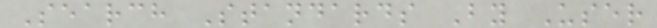Search Standards By User
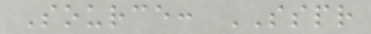Source: SSPR
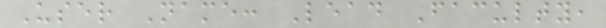User Name: Lead Faculty,
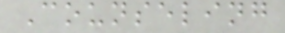Counseling
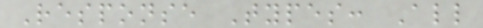Response Types: All
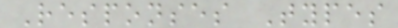Responses Types
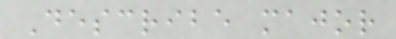Describe major
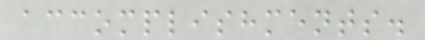accomplishments.
